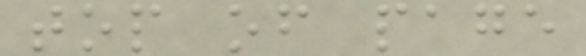top of page
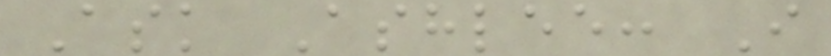Ask Ashlee: I
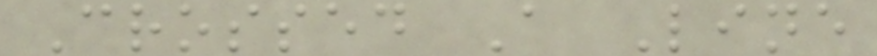Crossed A Line
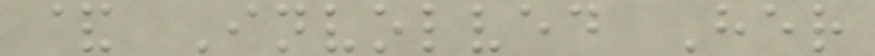& Involved Her
